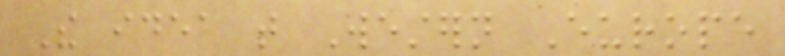The idea that Western Europe
